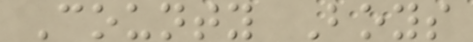County Boys
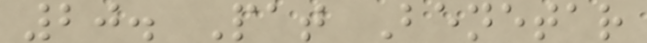20. Pat Benetar
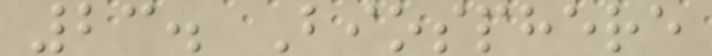23. Biosphere
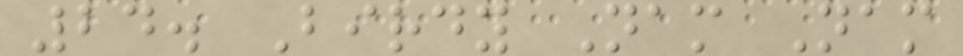24. Birdy Nam Nam
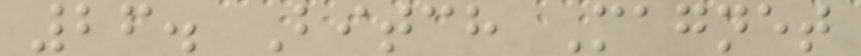26. Bitch Magnet
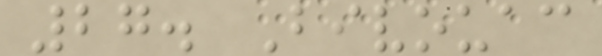27. Bivouac
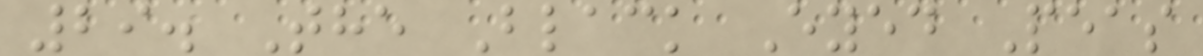29. The Black Eyed Peas
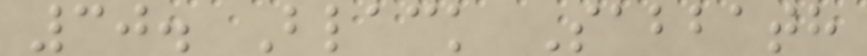30. Black Sabbath
